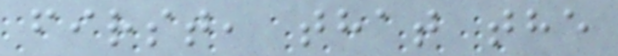first, that the
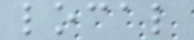local
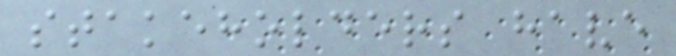stakeholders have
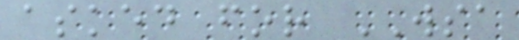asked for WSA
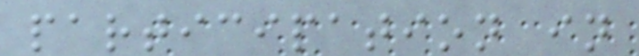participation in
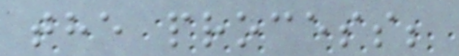the process;
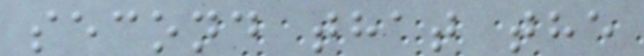second that the
